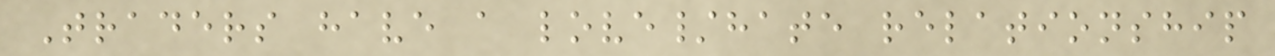Traders have a love/hate relationship
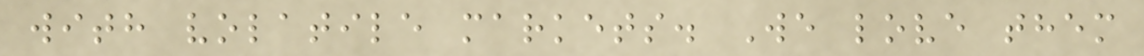with volatile markets. We love them
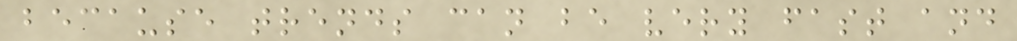because trends can be very fast and
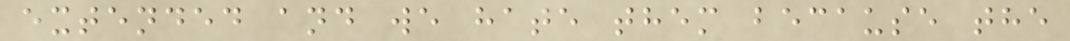extended and we hate them because the
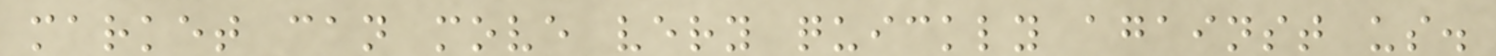market can move very quickly against us.
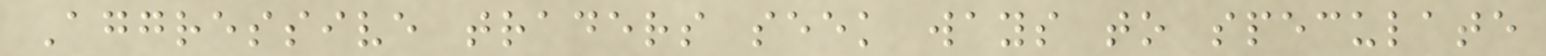Aggressive traders seek ways to speculate
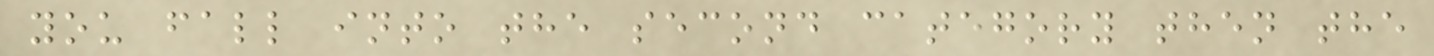you fall into the second category then the
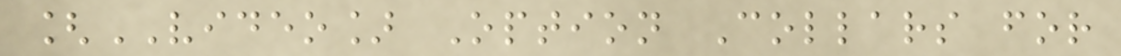[VIDEO] Option Collars for
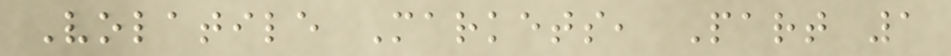Volatile Markets, Part 1
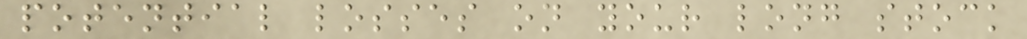potential losses on your long stock
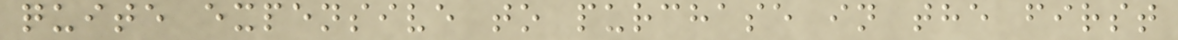quite expensive to purchase in the first
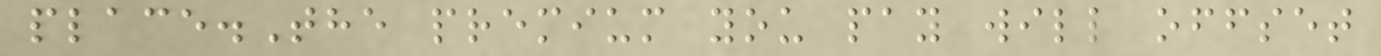place.The premium you pay will offset
